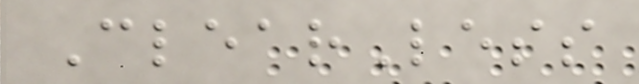ClearLess
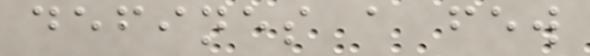defines a few
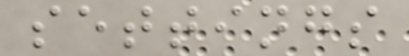settings
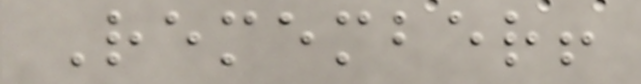Remember!
